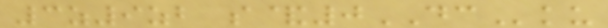3z9zb s&0DCku
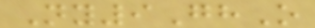Ny9GhO
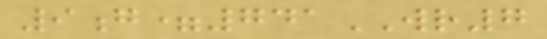9g=741WR7
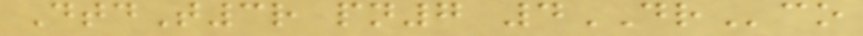DtdT3r pn7 4DRco
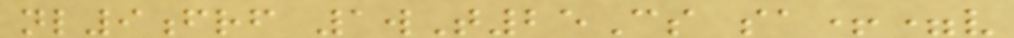nl9frf 1wT25Cs sa+=v
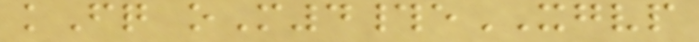kFq oM4#eXGVP
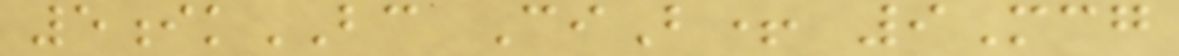5ikBC CiB+ 9Mcg
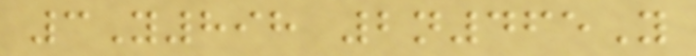3Y898 2n465Y
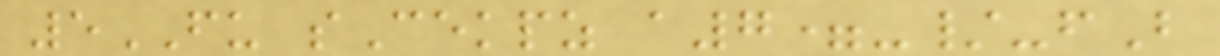5FU sCekpz a7=-/-fB
